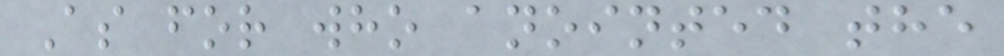As for who anointed the
